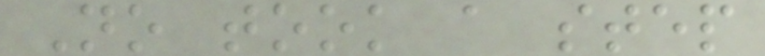No took a step
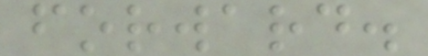forward.
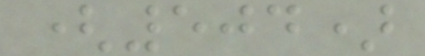(504)
